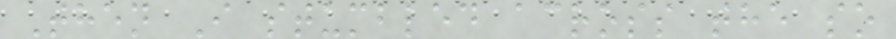Then I stumbled across the so
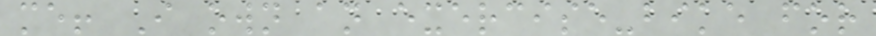me! I own an exercise-bike for
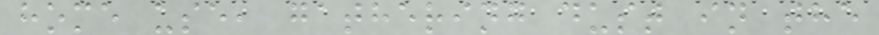home use, gathering dust in the
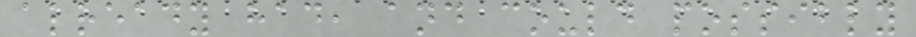already had, and could possibly
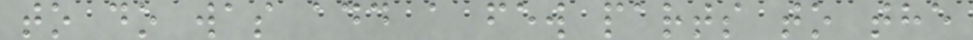to do was add a few parts to the
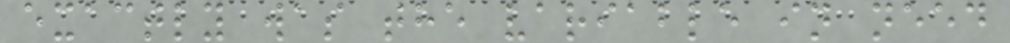exactly was the variable in need
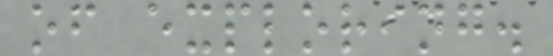of exploring.
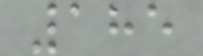185
